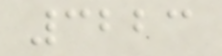3223
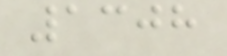1308
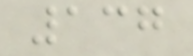137
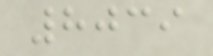8039
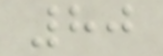80
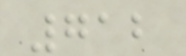712
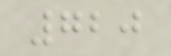720
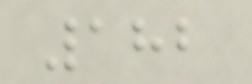182
